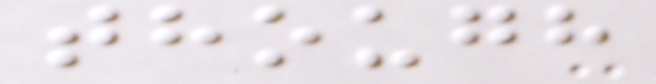though
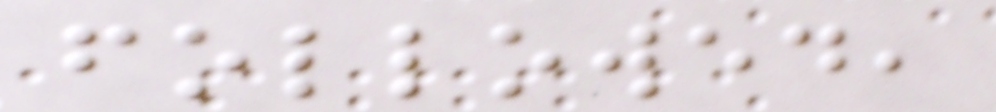followed,
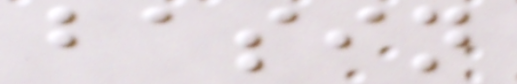basin
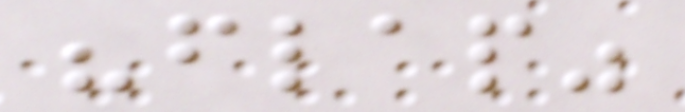"flap"
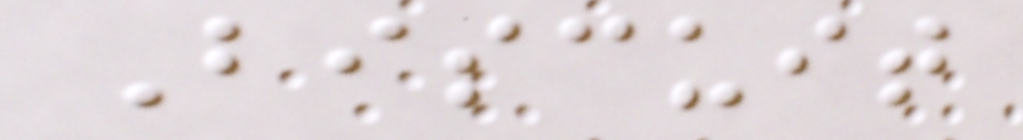Biscuit
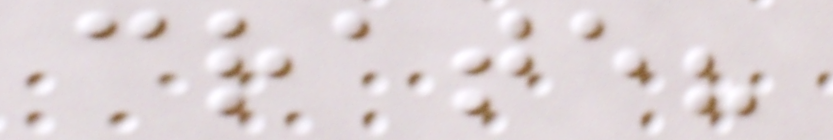crate?
